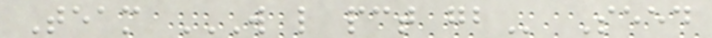Team W L PCT GB Seed
